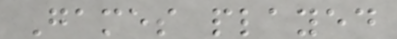Games played
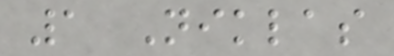1 Niklas
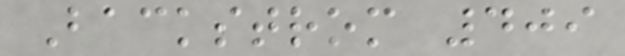Backstrom 409
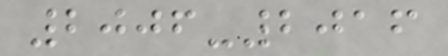2006-2016
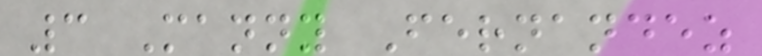3 Manny Fernandez
